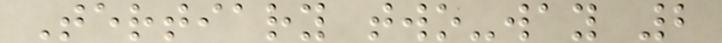Tertiary two-way 2
